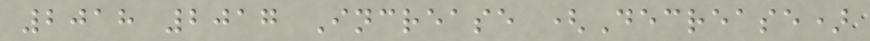2018 2017 Increase (Decrease)
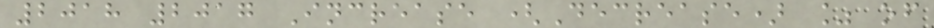2018 2017 Increase (Decrease) % of
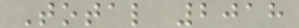Total 2018
